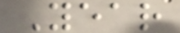Year
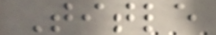Title
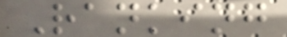Ranking
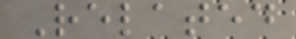Related
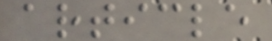article
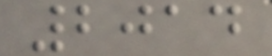2014
